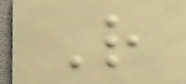R
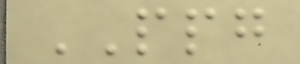PPG
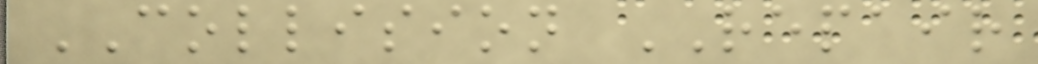COLLISION REPAIR
